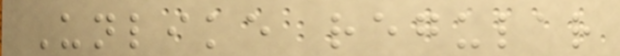Unlike regular
